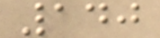140
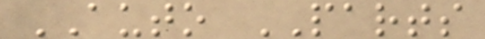AUTO PARTS
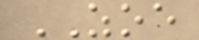ZOE
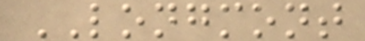LONGMONT
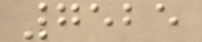7525
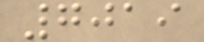7019
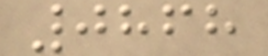0868
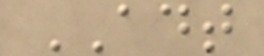ADT
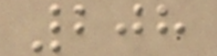208
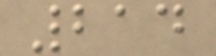214
